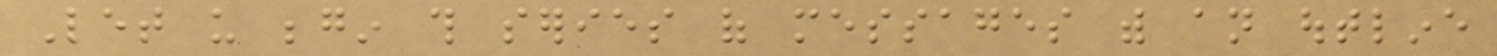Let us begin this series of messages with an outline
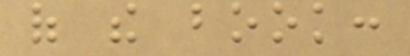of the book:
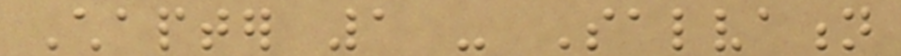Chapter 1 - Salvation
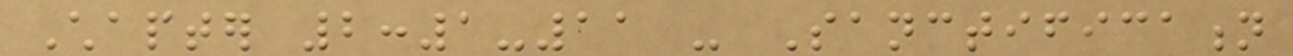Chapter 2:1-11 - Sanctification
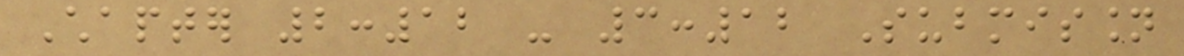Chapter 2:12 - 3:12 Submission
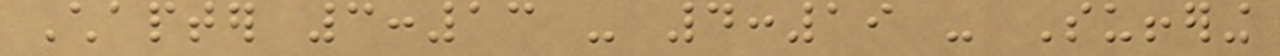Chapter 3:13 - 4:19 - Suffering
